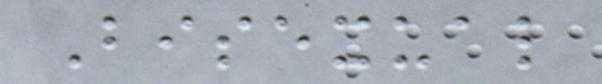Bisexual
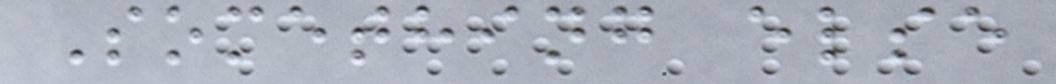Something else
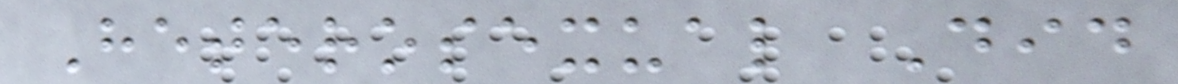Heterosexual Did
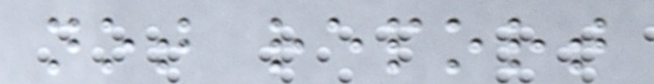not report
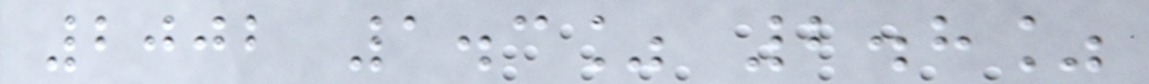2002 1.3% 2.8%
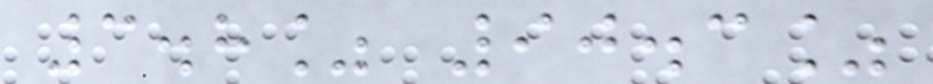3.8% 90.3%
